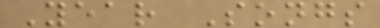Year Songs
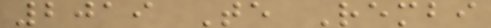2019 Te Rembi
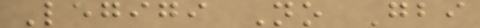Legigi No Gbi
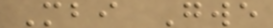Mbi Gwe
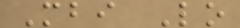Mbi Lo
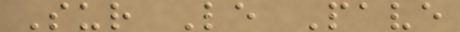Sur Le Pave
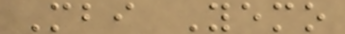Mbi Yemo
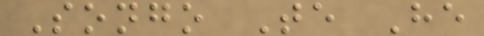Songo Te He
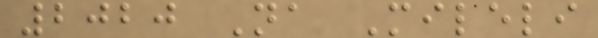2020 Na Mileli
